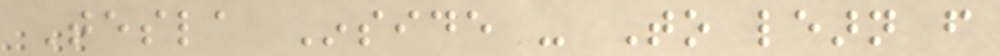Tesla Inside - To learn from
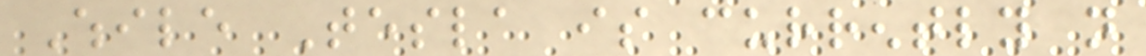While Tesla is currently not
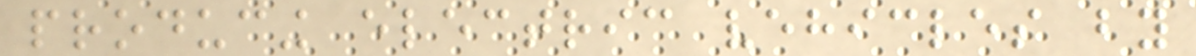producing electric vehicles by
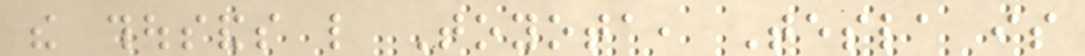the thousands like Toyota, Tesla is
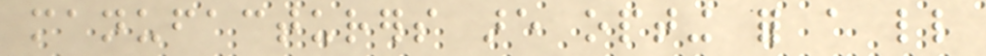manufacturers are opting for a little
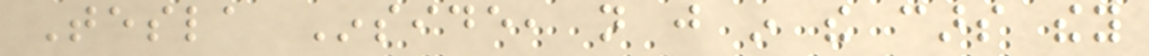Tesla Inside, not just in the cars they
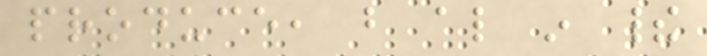produce, but also in their
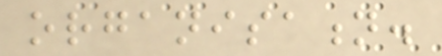organisation.
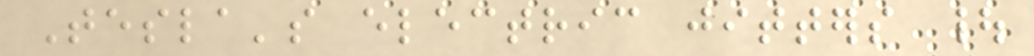Tesla's electric jitters |
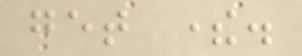get there.
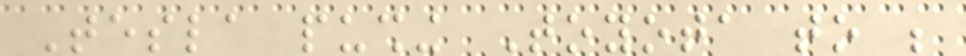Tesla pushing Toyota to be
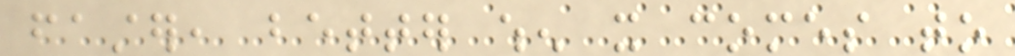faster, better when it comes to
